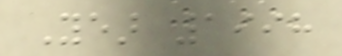Year 1998
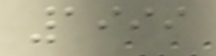1999
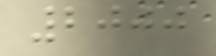2000
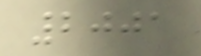2001
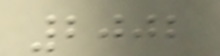2002
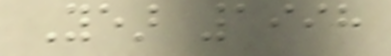Year 1998
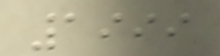1999
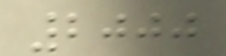2000
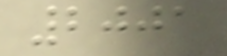2001
